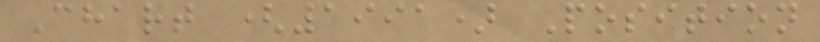Chart (1991) Position
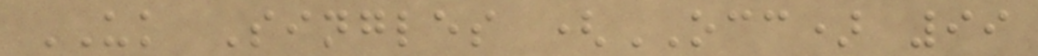UK Singles (OCC) 99
